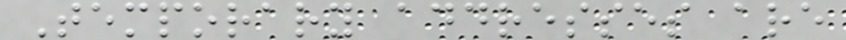Temporary addresses are
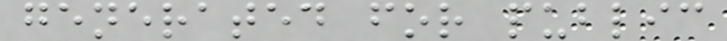generated for public
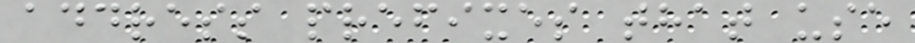address prefixes that use
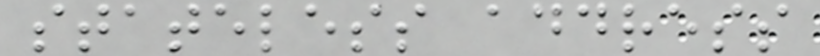stateless address
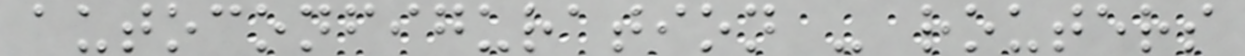autoconfiguration - routers
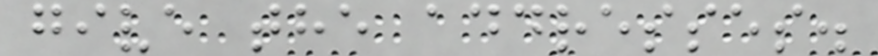give the addresses.
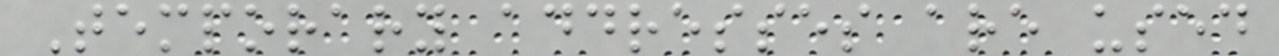Temporary addresses are used
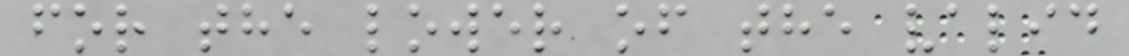for the lower of the valid
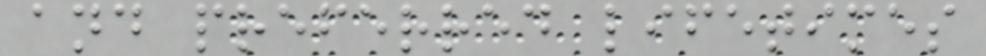and preferred lifetimes
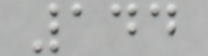144
